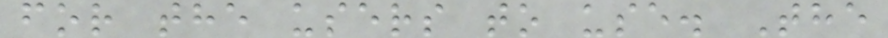for the users to use. The
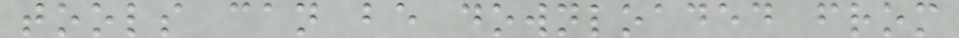tools can be downloaded from
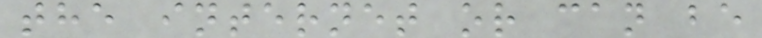the internet or can be
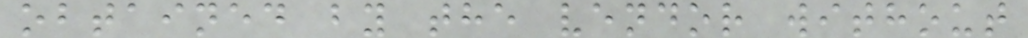obtained by the vendor without
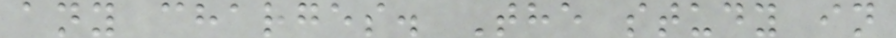any charges. The study in
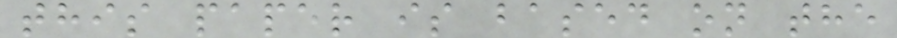this paper is based on the
